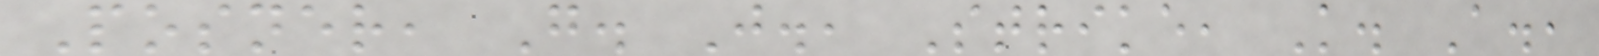Posner, G. J., Strike, K. A.,
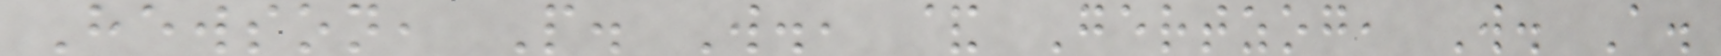Hewson, P. W., & Gertzog, W. A.
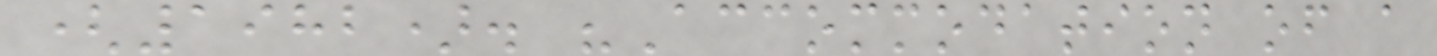(1982). "Accommodation of a
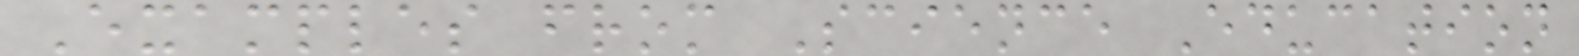Examples from Science Education
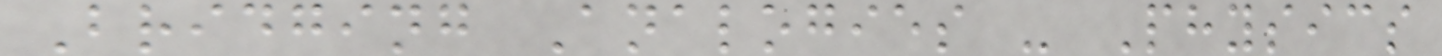Bridging Analogies - Physics
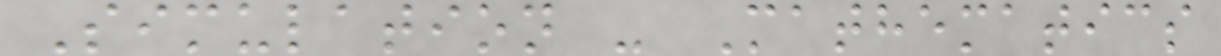Simulation - Mathematics
